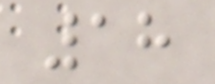18
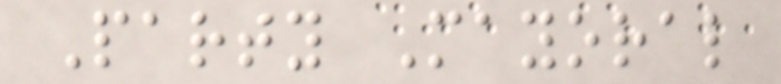Party Mayoral
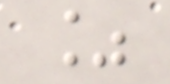%
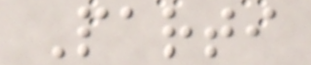Parti
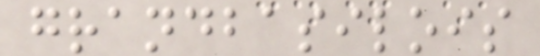grandbasilois
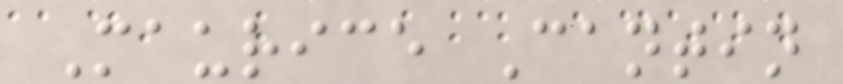Maurice Cantin
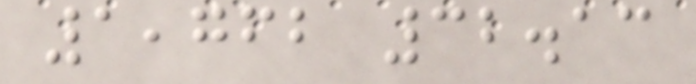1,762 32.13
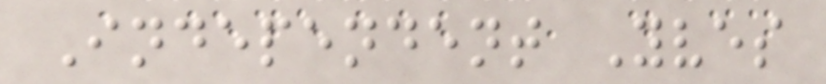Independent Yves
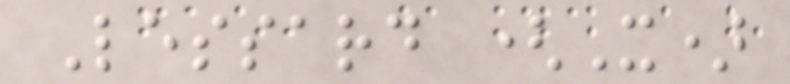Lessard (X)
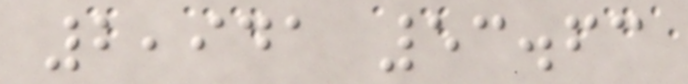2,941 53.63
